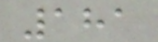181
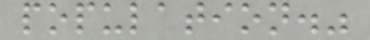population."
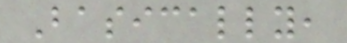Basically,
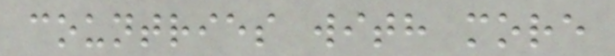countries with more
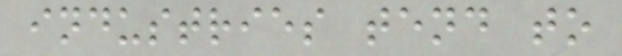industries tend to
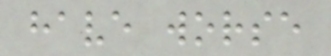have worse
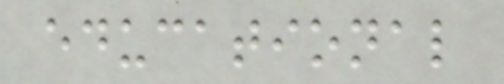educational
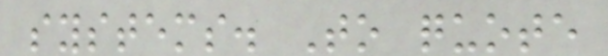systems. To quote
